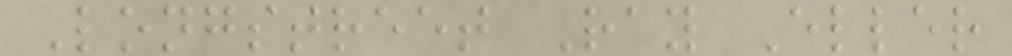Longstreet Ray Eller
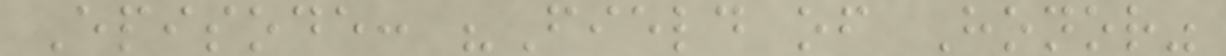Episode: "Field of Honor"
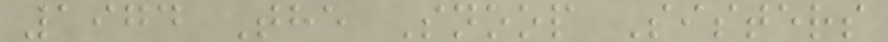1974 The Snoop Sisters
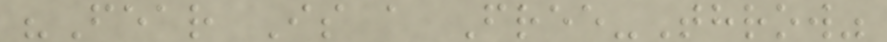"Fear Is a Free-Throw"
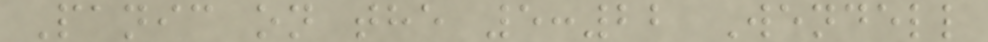Panic on the 5:22 Wendell
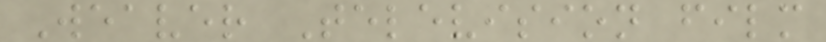Weaver Television film
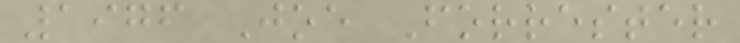1976 Joe Forrester
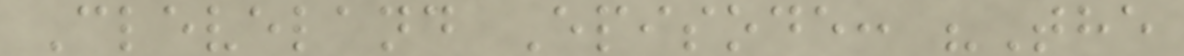Cleveland Episode: "The
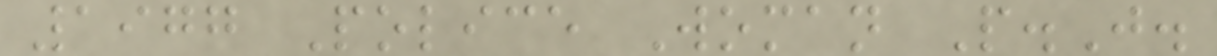1977 Police Woman P.J.
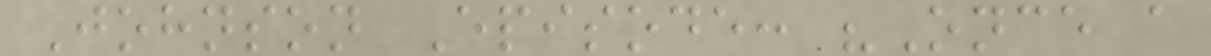Johnson Episode: "Once a
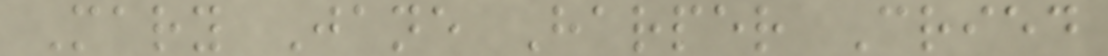Mary Jane Harper Cried
